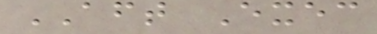AFT Exec
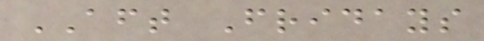AFT Fridays
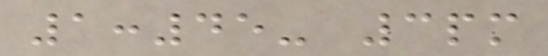1:45- 3pm
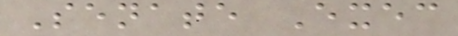Senate Exec
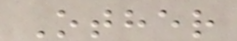Other
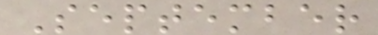September
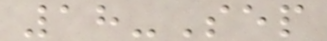18-Sep
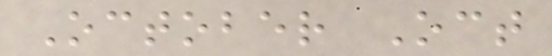October Oct
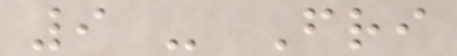9 - Fri
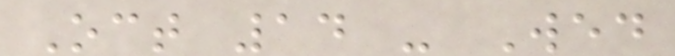Oct 14 - Wed
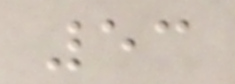53
